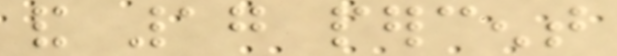and 17 percent
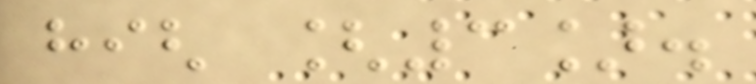high [3].
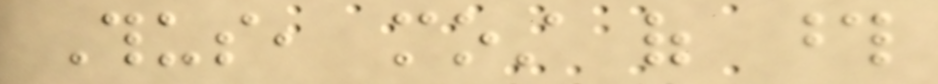Thus, most of those
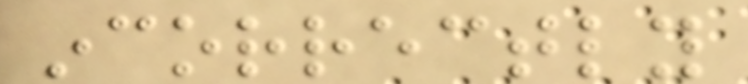incorrectly
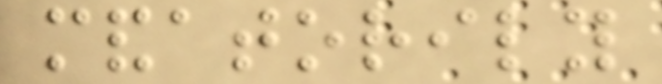mandatorily
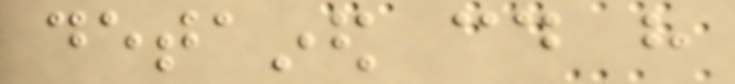detained could have
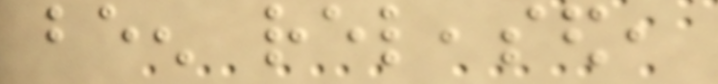been released,
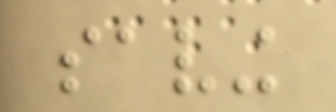saving
